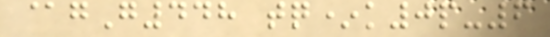@gG448 tq*k0p-6
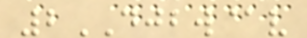2DJBW@v
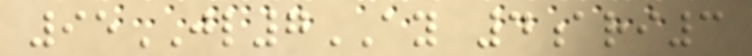95JL7AY 4ari3
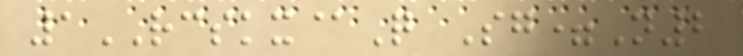1RCSKX@Q Sg=N2
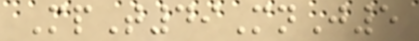MpT49MnJ5
